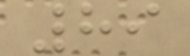89
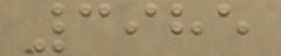3985
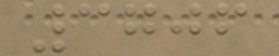3706
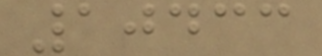10433
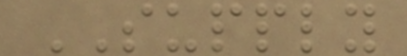SUPPLY
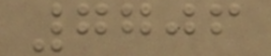7706
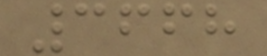3668
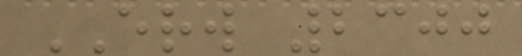ERW 2300
